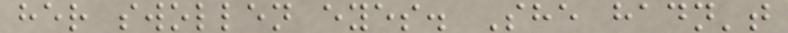her swollen eyes. She hadn't
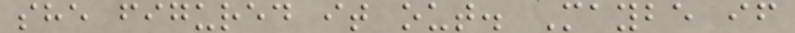she figured it out. Maybe if
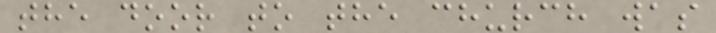the door to the church was
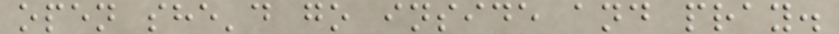open she'd go inside and pray.
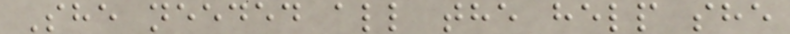She needed all the help she
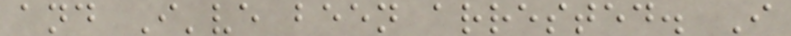and I've been arrested. I
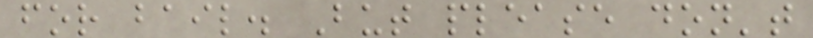for bail. But please don't
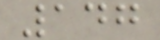147
